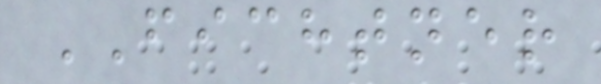FICHTNER
